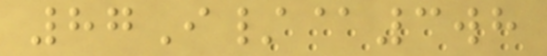87I/@3wh
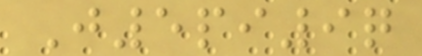J5pi9q
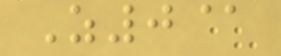Z0@
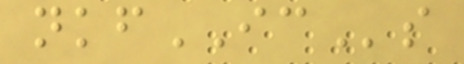nkfICs
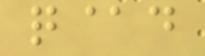q@d
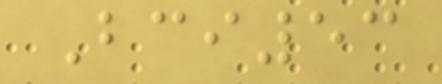Bci53
